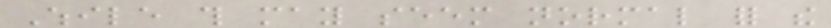While this may seem normal for the
